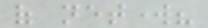of network?
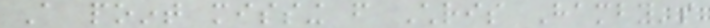A point missing from Chris Hamby's
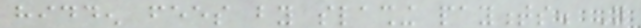hidden fees by slashing payments. You
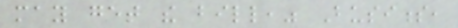may get the bill," Business,
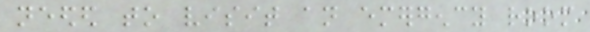needed to visit an emergency room
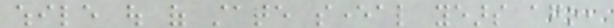while out of state several years ago,
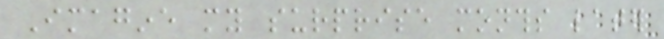Imagine my surprise months later
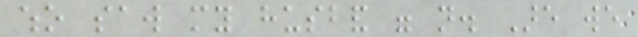who saw my husband were not. Are we
